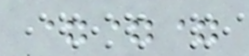===
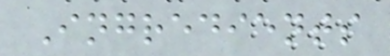Ingredients
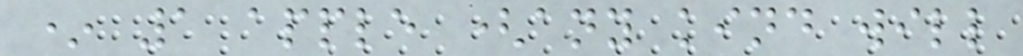* 1 apple (any kind will
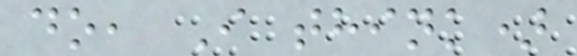do, I think)
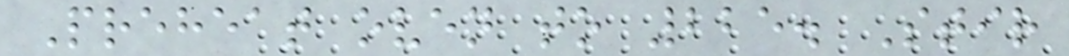Preheat oven to 225. Stir
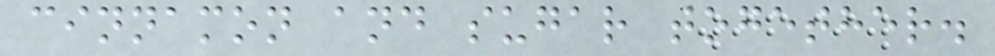cinnamon and sugar together.
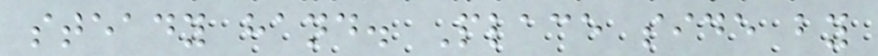steady hand. Place side by
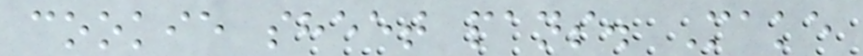cookie sheet pans. Make
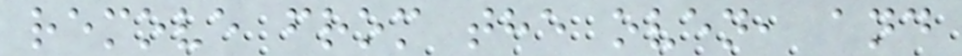remove from the oven, and
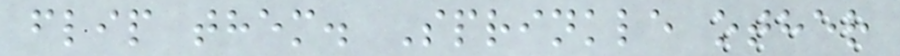flip them. Sprinkle other
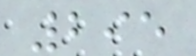295
